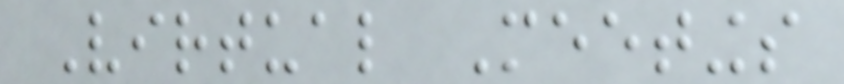Virtual Meetings
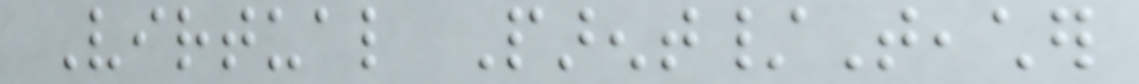Virtual Parent/Teacher
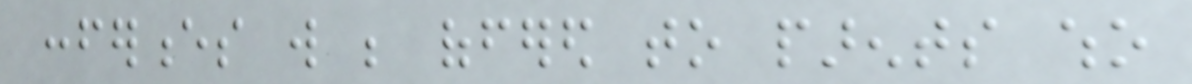conferences will be offered to parents who
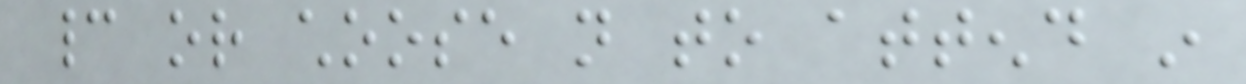cannot or choose not to attend in
